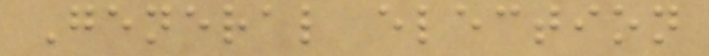General election
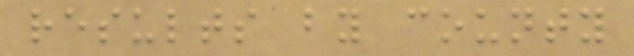results by county
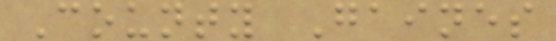County Gaines
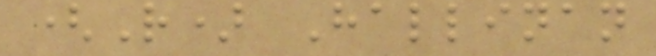(R) Hallinan
